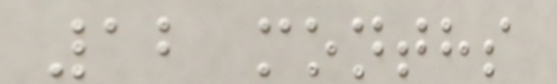12 months
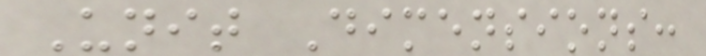Unit Dimensions:
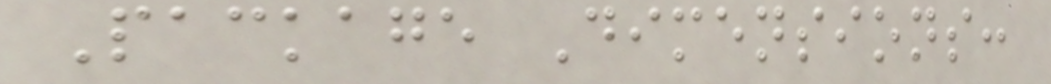Package Dimensions:
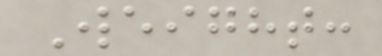Weight:
